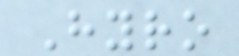Hyro
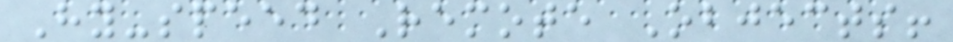Hy-speed Remote Objects!
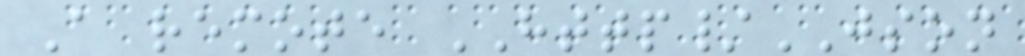A remote HTTP/JSON
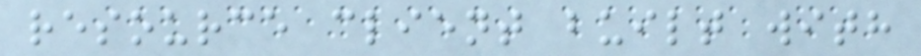resource client built with
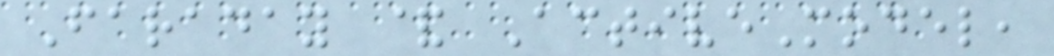Faraday & ActiveModel,
